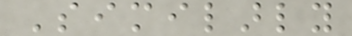Similarly
